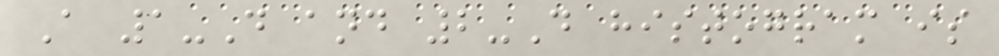A 1-D and 2-D histogram is
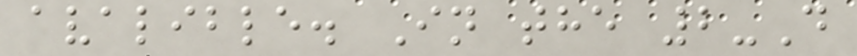avalible. In the 2-D
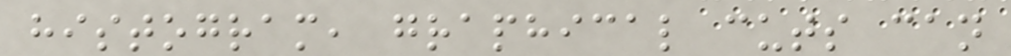histogram, graphical cuts can
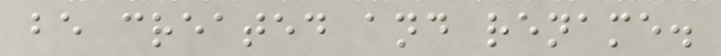be created and rename.
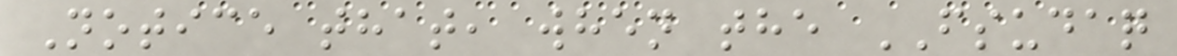Notice that, when the FSUDAQ
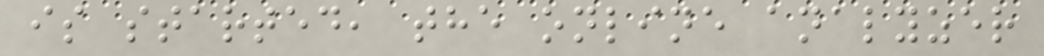is started, the online analyzer
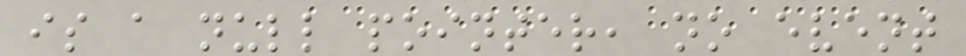is a null pointer, no event
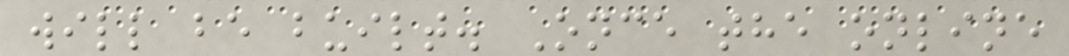will be built. Once the online
